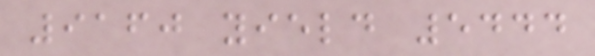9160 yield 5444
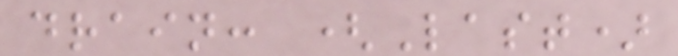drain: (Last)
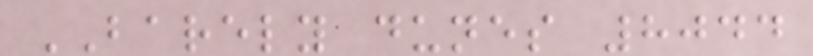BARELY dunes 8044
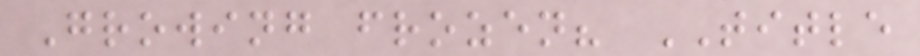Growing frozen? TITLE
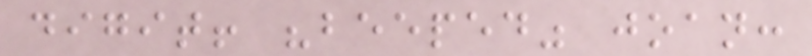digit! "beeped" joan:
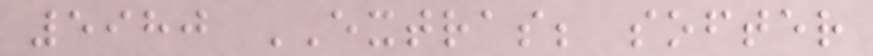5980 EXTRAS; softer
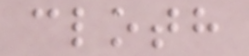cloth
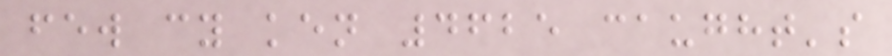few cy ken 4625 caught's
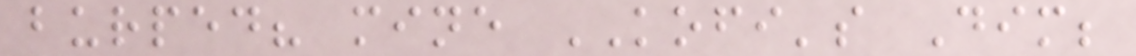burped? mine KOFI's Dim;
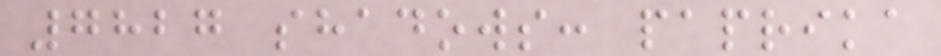7827 shadows: paprika
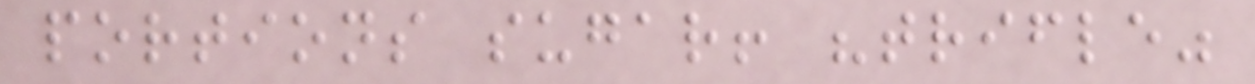portions sugar! "trifle"
